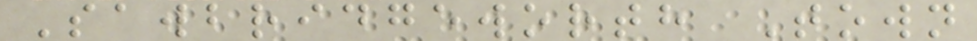Sawbridgeworth Town
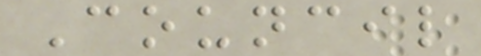Council
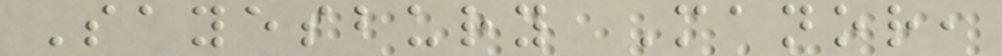Sayesbury Manor,
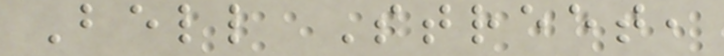Bell Street,
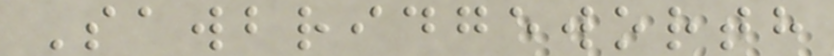Sawbridgeworth
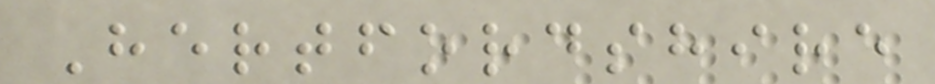Hertfordshire
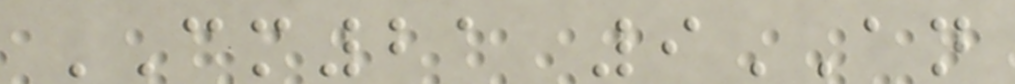CM21 9AN
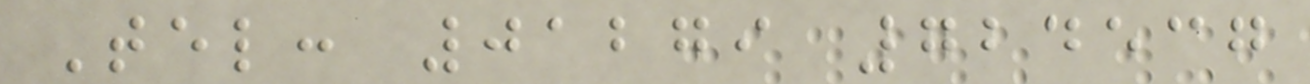Tel: 01279 724537
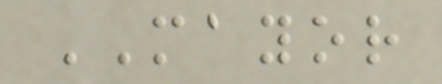MAYOR
